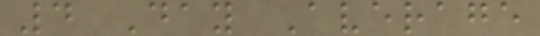4 Day Average
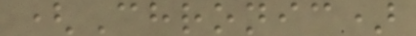(Chronic)
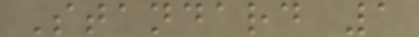Standard 1
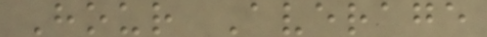Hour Average
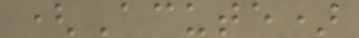(Acute)
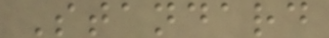Standard
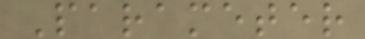Parameter
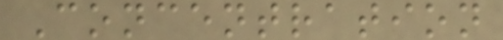Concentration
